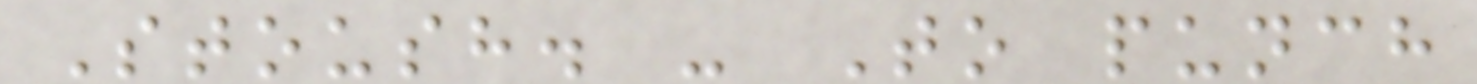Stoush. - To punch
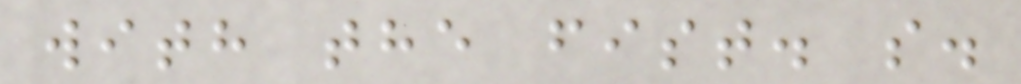with the fist. s.
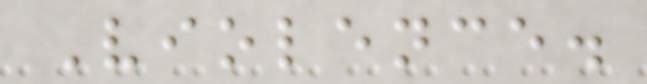Violence.
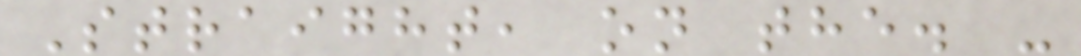Straight, on the. -
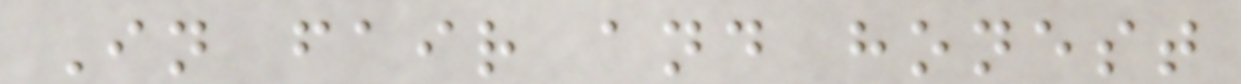In fair and honest
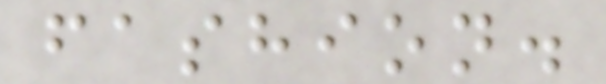fashion.
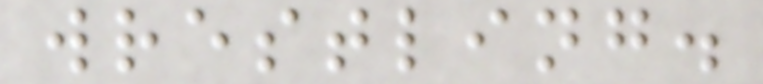wrestling.
